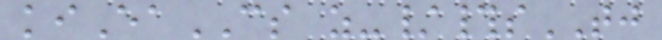kiEaCS z-/#sTJ
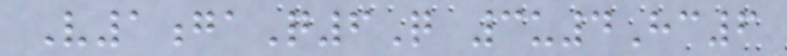V1gaQ6Q 3u4Hc6
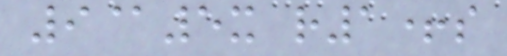9@5x r1+s
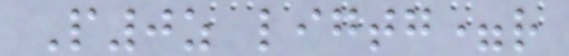P0z ligtg=r
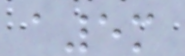a5m
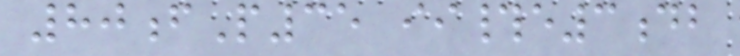80fP35 ii#e3db
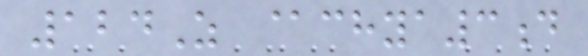124Z @chya3d
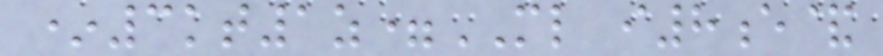*3kt1z=ML i8e&
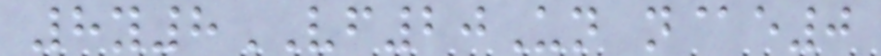8y8VF20Un n@e0
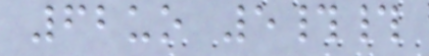62uo 5##
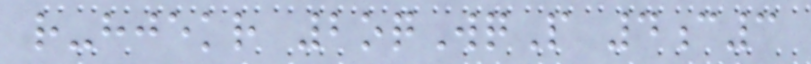r-hjekr 2oqWqP 4c3
